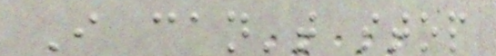I can't stop
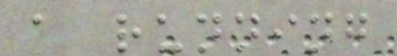a running
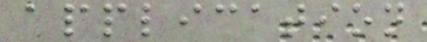application
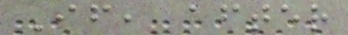If, after
